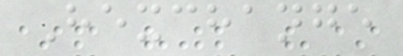Hexchange
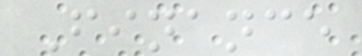Finance
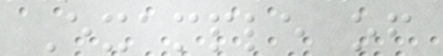Example of
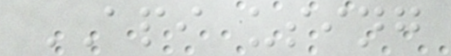API using
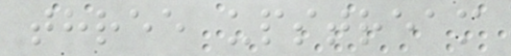three upstream
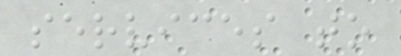services to
